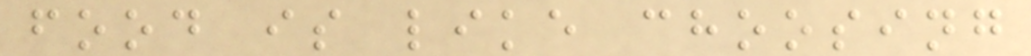food is like choosing
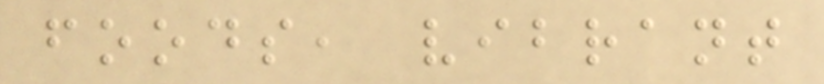foods, vibrant
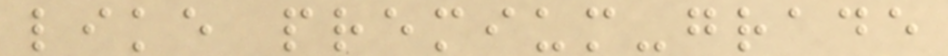like premium-grade
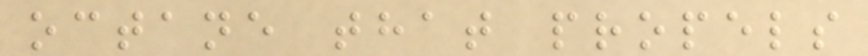octane that propels
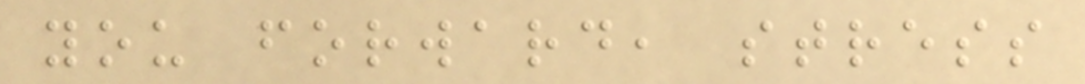you forward, stress
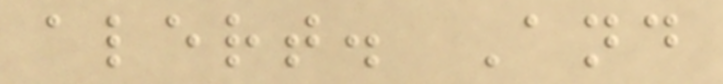alert. And
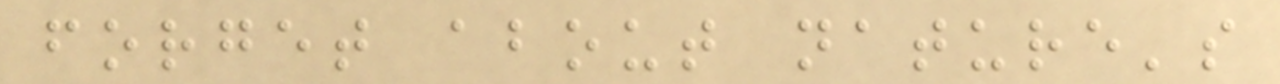forget about nature's
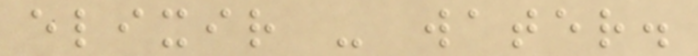elixir - water.
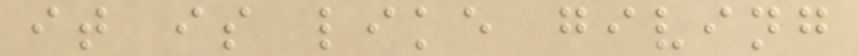it is like giving
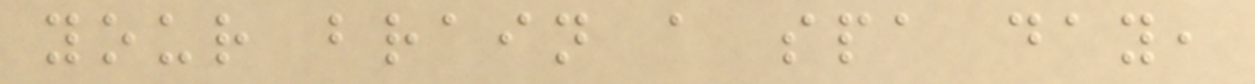your brain a spa day,
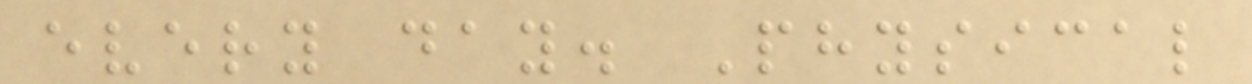every day. Physical
